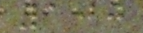100
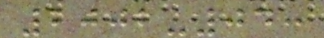2002-04:
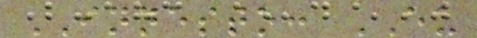INNESTO: EU
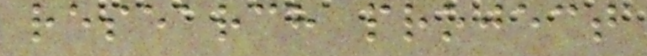research project
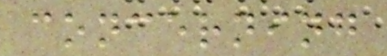concerning
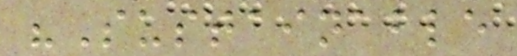"Sustainable
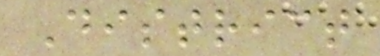District
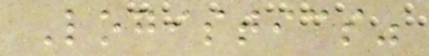Logistics"
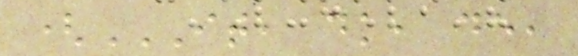(IT, DK, DE,
